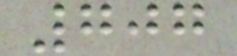707
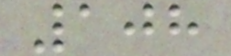108
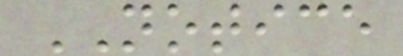NOTICE
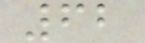62
